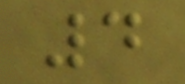4
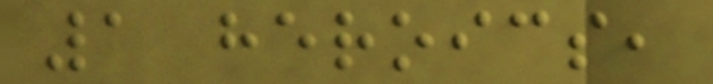1 heroics,
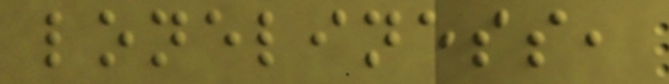loneliness,
